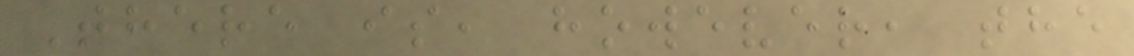There is, however, the
